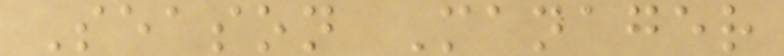Season Manager
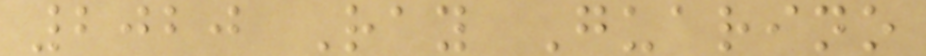2020 Ray Guarino
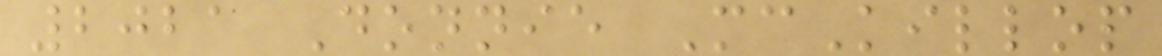2021 Donnie McKillop
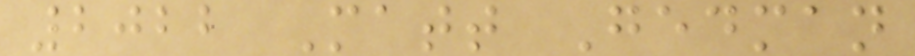2022 Matt Gedman
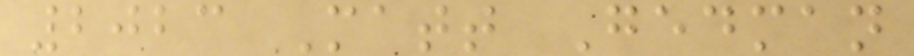2023 Matt Gedman
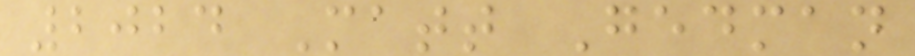2024 Matt Gedman
